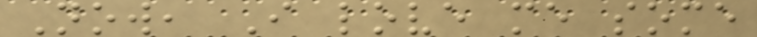Now, I love me some
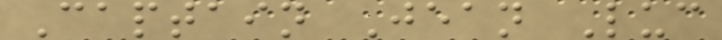Captain Jean Luc
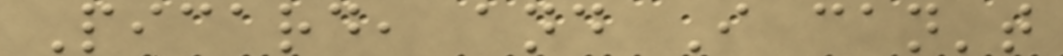Picard, and I can't
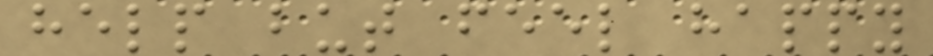help but feel happy
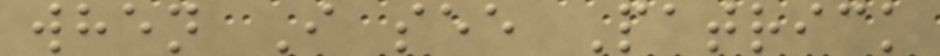when I see Patrick
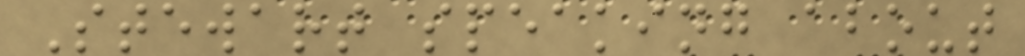Stewart speaking about
